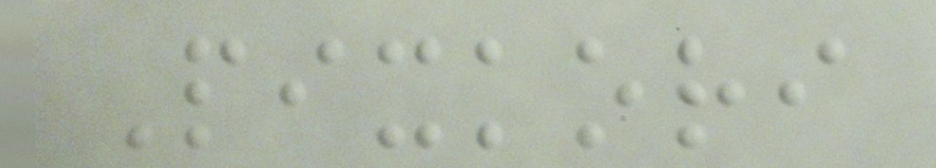Pixkori
